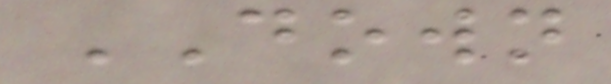DOWN
